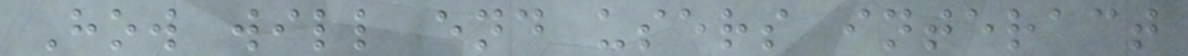How will end users interact
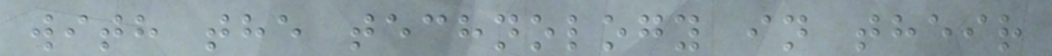with the technology in their
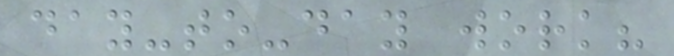day-to-day work?
